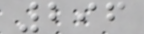296
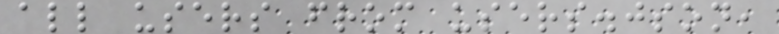all users from users.json,
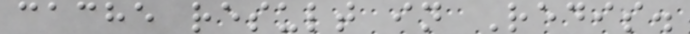cache result in Redis.
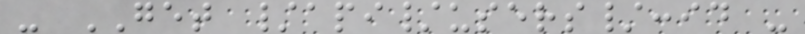- GET /api/users/:id -
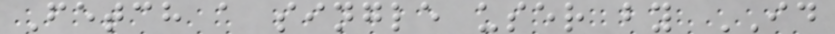Fetch a single user by ID
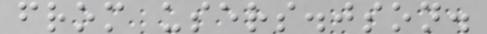from users.json.
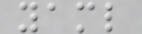yaml
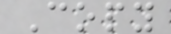Copy
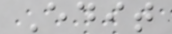Edit
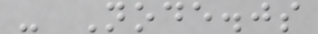- Node.js
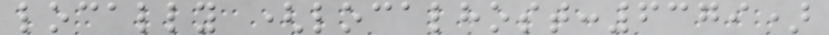locally (localhost:6379)
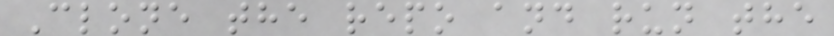Clone the repo and run the
